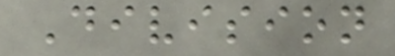Division
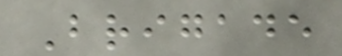Brigade
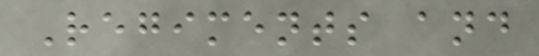Regiments and
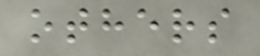others
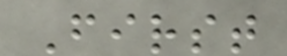First
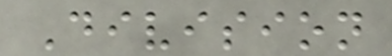Division
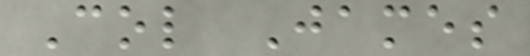Col James
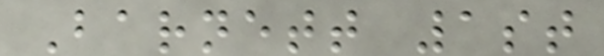Barnett 1st
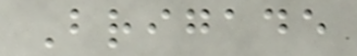Brigade
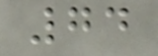74
